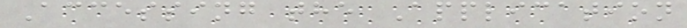Accessing the Application
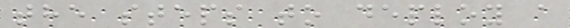the steps to deploy a
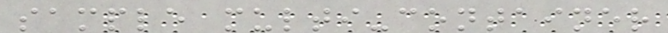sample multi-container
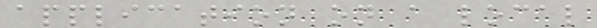application on a local
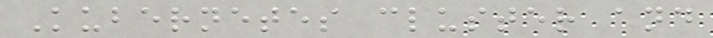Kubernetes cluster and
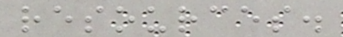resources.
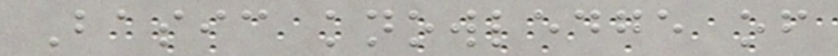Basic knowledge of
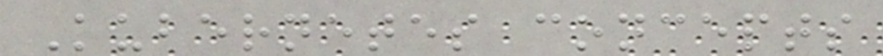Kubernetes concepts
